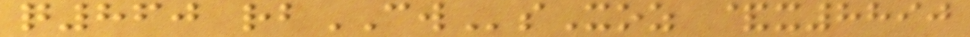q860 rbCWsXoz &x8890
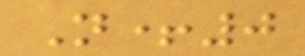N+0
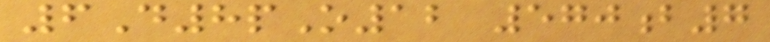6D8pO12 570b7
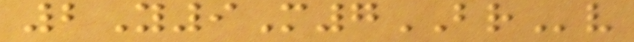2Y9M7BRv
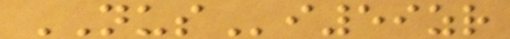NUSi59zr
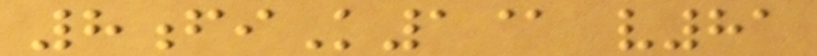8fiK1@ v81
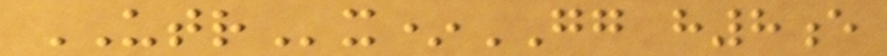UTRx*GG h8e
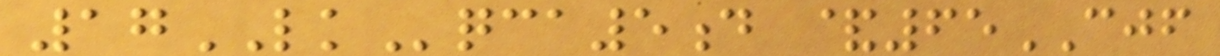17LKqca5d &65CJF
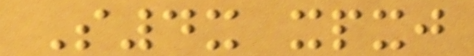S4x xpxj
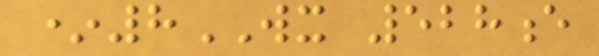*8WX 528e
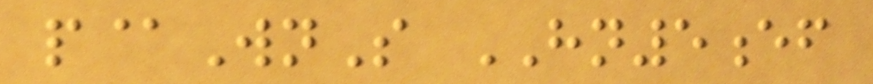p@WnS HN5ef
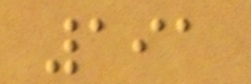191
